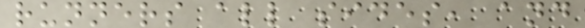runners all sides, and
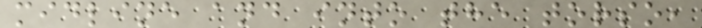midline and into the torso,
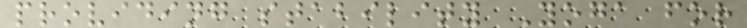providing stability Yoga for
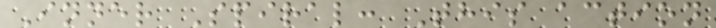Inner Spiral: This action
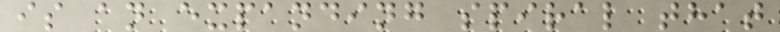is an expanding spiral that
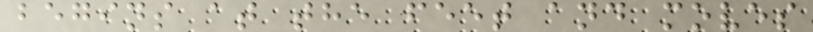begins at the feet and moves
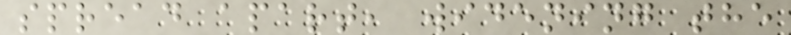spread apart, widening the
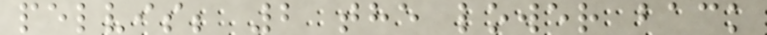pelvis; 2 the lower back
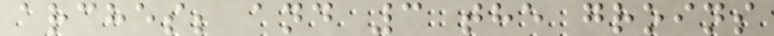arches; and 3 the groins
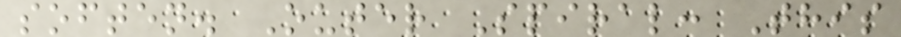soften. Outer Spiral: This
